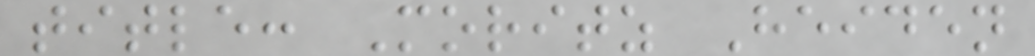title: Moritz Heiden
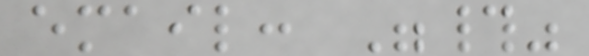email: "#"
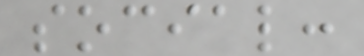social:
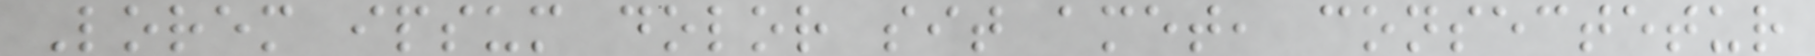Lorem ipsum dolor sit amet, consectetur
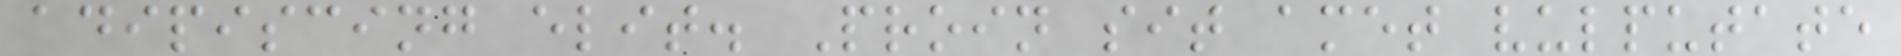adipiscing elit. Proin sit amet vulputate
